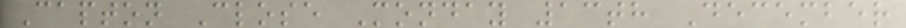Capton Close Monday 13th December
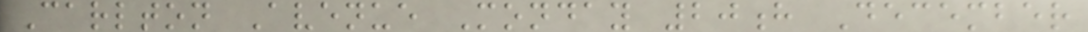Carlton Avenue Monday 20h December
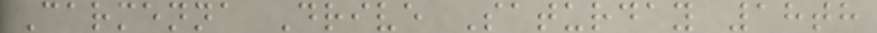Carmenna Drive Saturday 18th
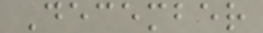December
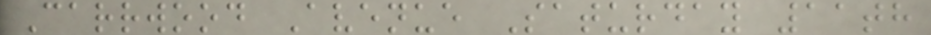Carrwood Avenue Saturday 11th
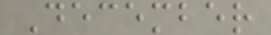December
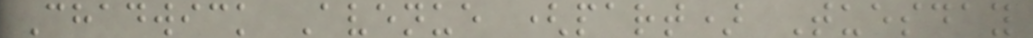Chadwick Avenue (part) Tuesday
